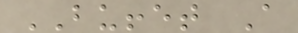BUFFET A
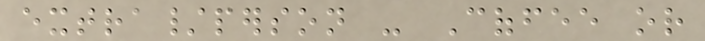extra/person - Coffee or
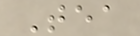Tea
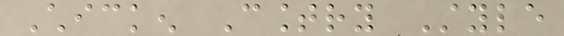Chicken Country Style
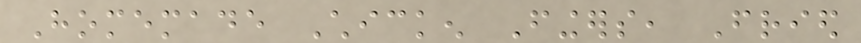Homemade Chicken Fingers, Fried
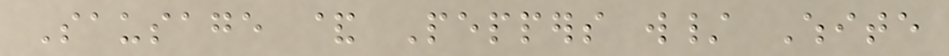Sausage & Peppers w/ White
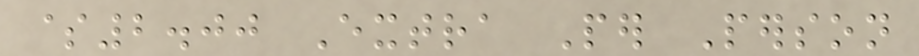$2.00 Extra Per Person
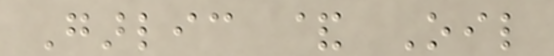Garlic & Oil
